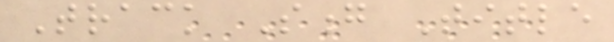Track Song Title
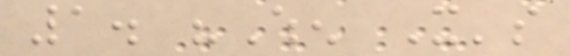1. "When It's
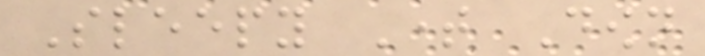Sleepy Time Down
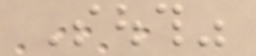South"
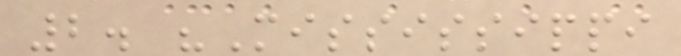2. "Mississippi
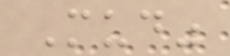Mud"
